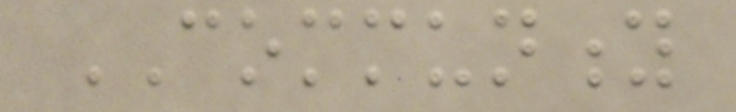COMMUNITY
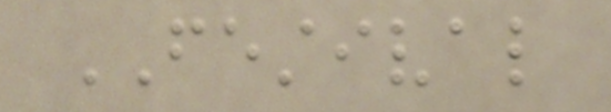FESTIVAL
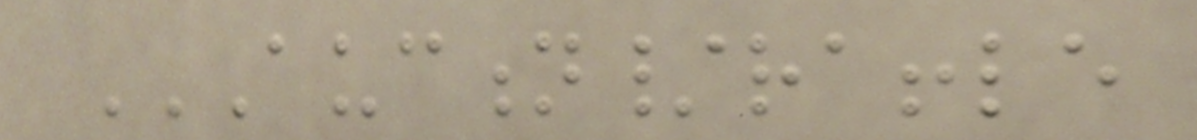AUCTION/RAFFLE
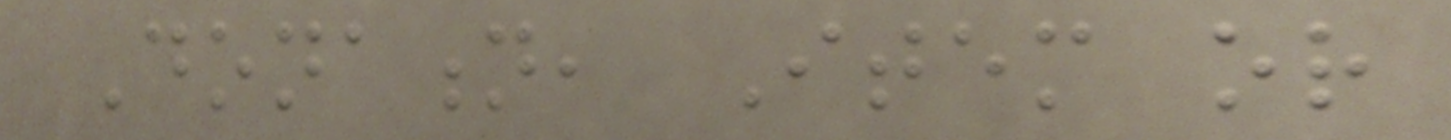Donation, Item or
